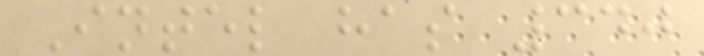Intel has 340
